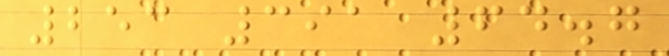253 391 64.7
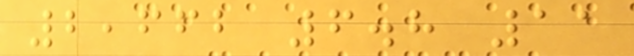2,662 6.8 11
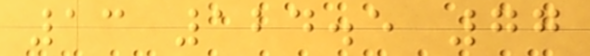13 124.5 77
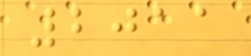2011
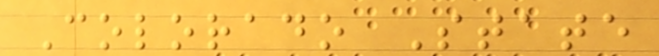Colorado State
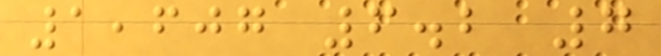1,607 6.2 7
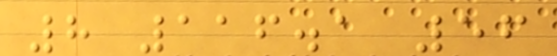8 116.1 56
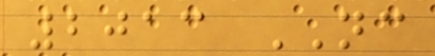2013 NC
